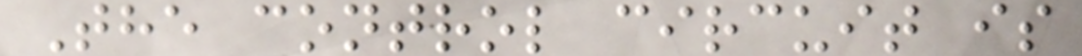The control circuit is
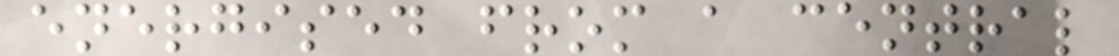energised from a central
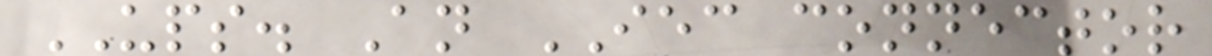UPS. An IEC connector
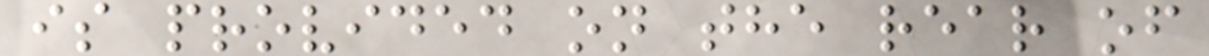is provided on the rear of
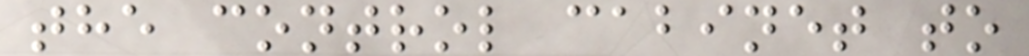the control cabinet to
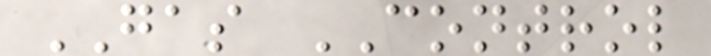GAS CONTROL
